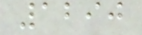1290
